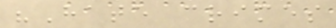"Hate crimes
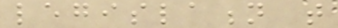legislation that
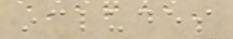includes
